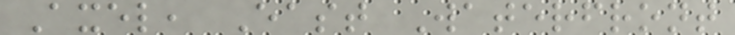Axel, East Waterfront
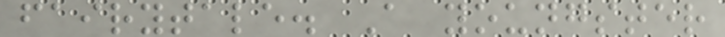fairytale. A youngster
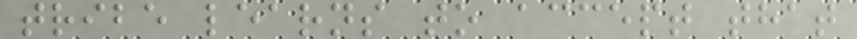tribe learns to accept that
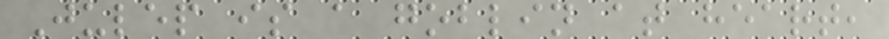Julep is a goblin at heart,
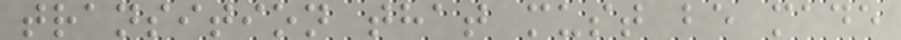transition that must be made
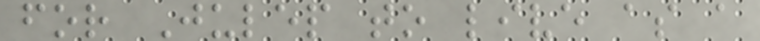for Julep to live as a
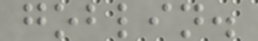goblin.
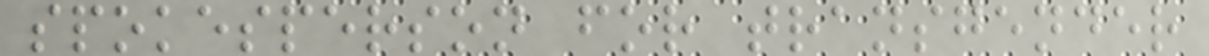spokesperson for transgender
